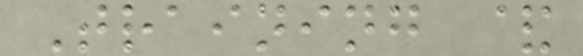Training &
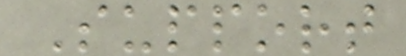Support
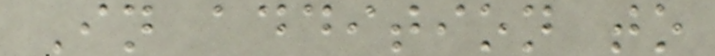In addition to
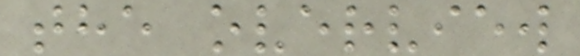the overview
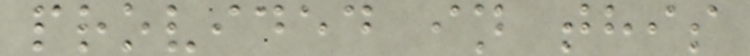provided in this
